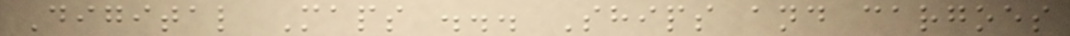Digital Maps ... Ships and cargoes
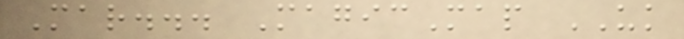Mar... MagicMap UK
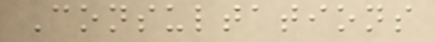Consultations
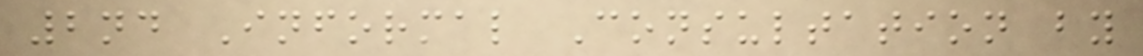2nd Informal Consultation by
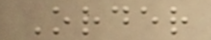Order
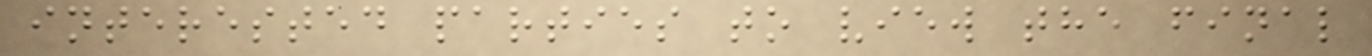interested parties to view the final
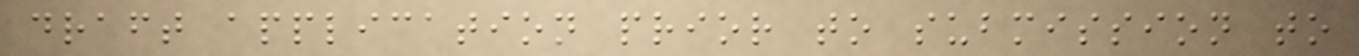draft application prior to submission to
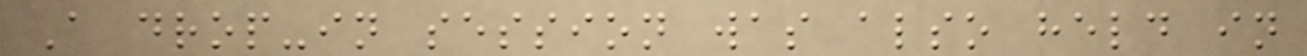A drop-in session was also held in
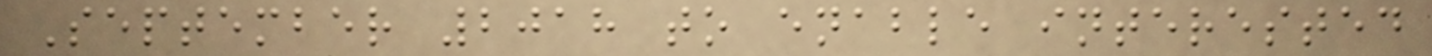September 2018 to enable interested
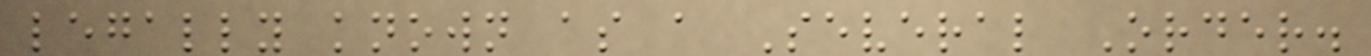legally known as a Several Order.
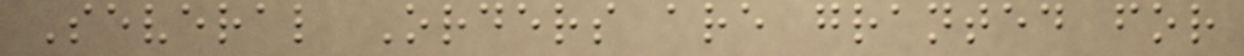Several Orders are granted for
